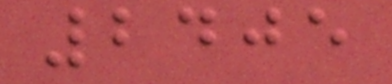2405
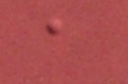a
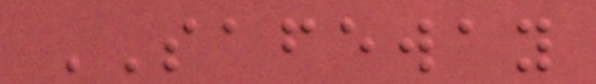SAFEWAY
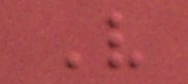V
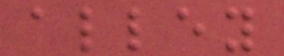alley
